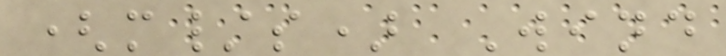(m/s) Wind
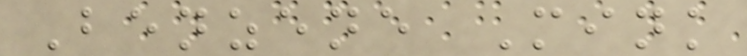Benzene Mink
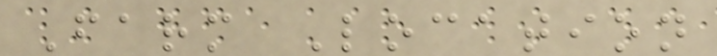Farm Location
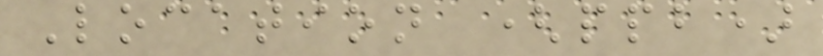Location (ppb)
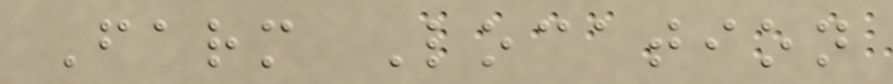Farm Location
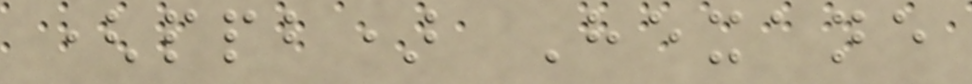(ppb) Hexane
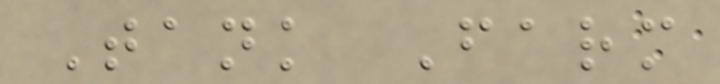Tank Farm
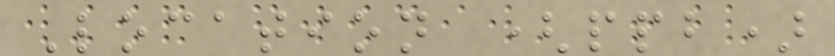Location (ppb)
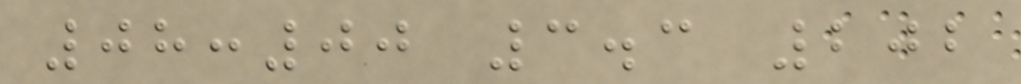08:00 3.3 202
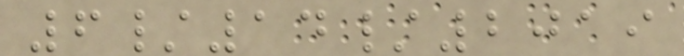6/14/2019
